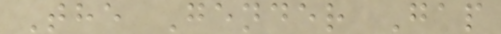The Gender Gap
